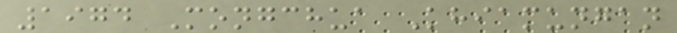1974 Mongchua Khiamungan
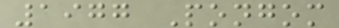1977 Pongom
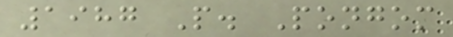1987 P. Pongom
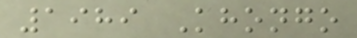1989 Khongo
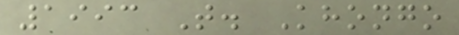1993 T. Khongo
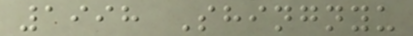1998 Shingnyu
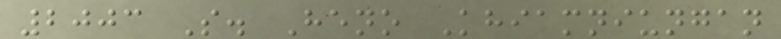2003 S. Heno Khiamniungan
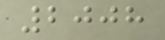2008
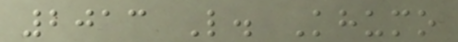2013 L. Khumo
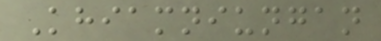Khiamniungan
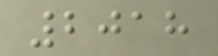2018
